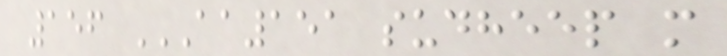156 AA151 SUDHEEP M
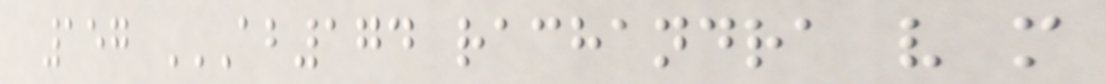157 AB174 RACHANDRA V M
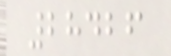28426
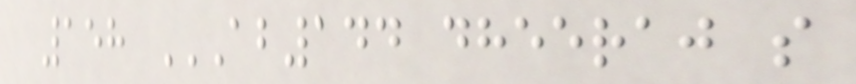158 AB144 DHEERAJ S
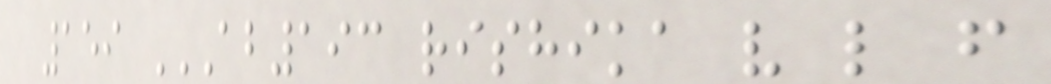159 AB193 RISHIKA V L F
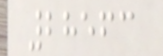28563
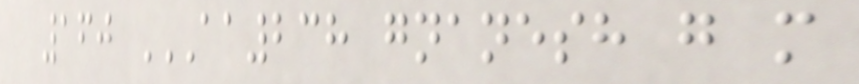160 AA238 GNANESH G M
